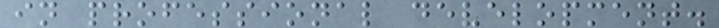in professional development.
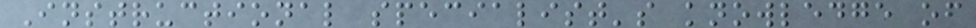Instructional specialist's knowledge of
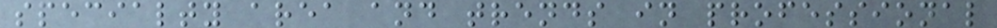specialty area and trends in professional
